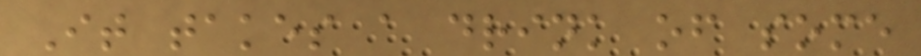It takes a drink of some
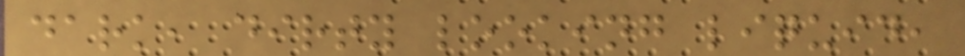dark, dirty looking liquid,
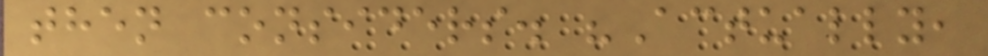then considers. "Actually,
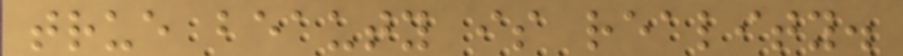true beauty is reality.
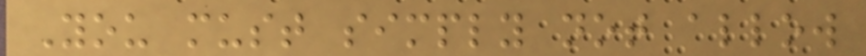You must simply not allow
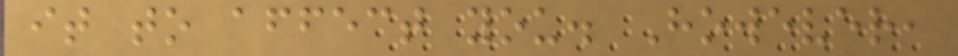it to affect you. However,
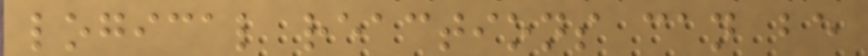logical reactions can be
